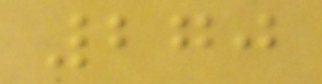270
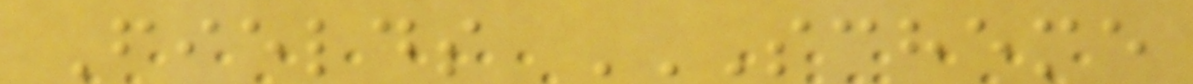Fields SCHEME
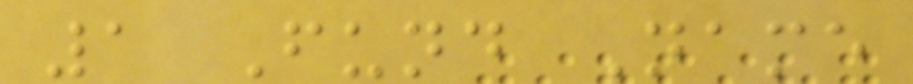1 Fund Name
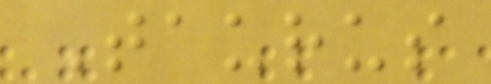Taurus
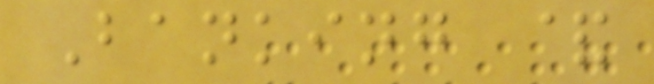Banking &
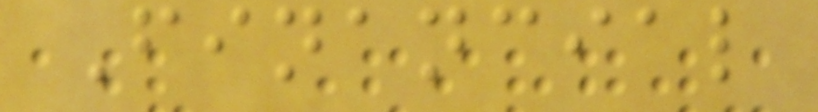Financial
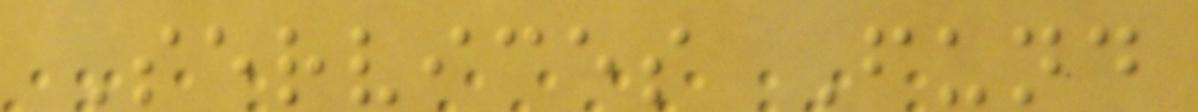Services Fund
